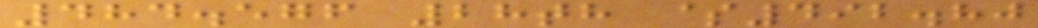484.576 28th $492.80
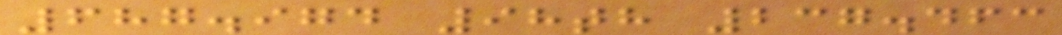687.974 98th 237.463
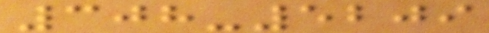308-5209
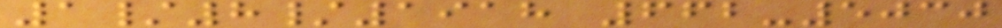1/8/1918 662-5030
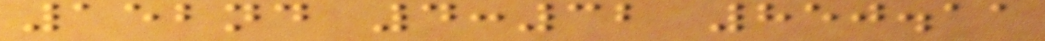152nd 4:32 850.11
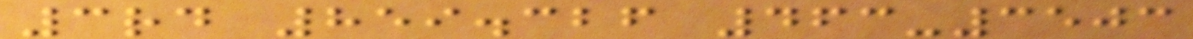3rd 859.326 463-3503
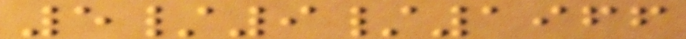5/9/1966
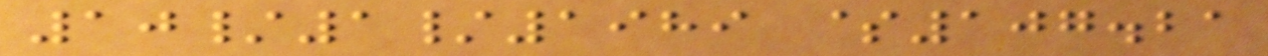10/1/1989 $107.21
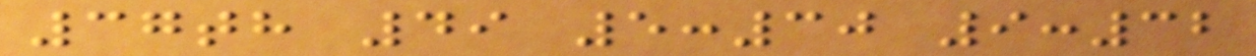37th 49 5:30 9:32
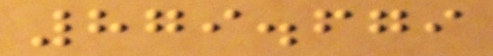879.679
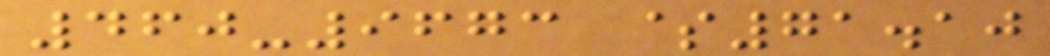460-9673 $71.10
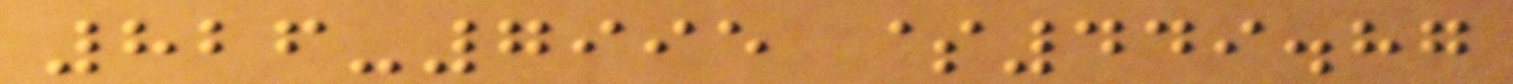826-7995 $449.87
